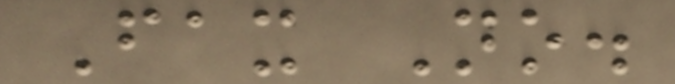Fax No.
